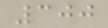300
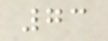73
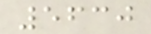5630
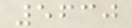5630
